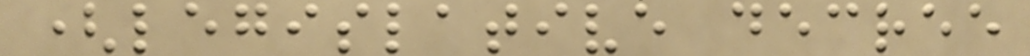(legislative decree
